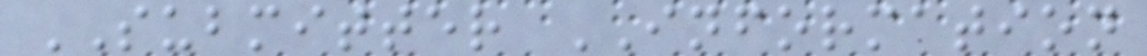SUBMITTER INFORMATION
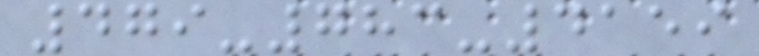479-783-4159
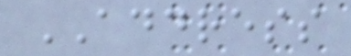ADDRESS
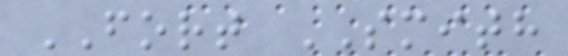FORT SMITH
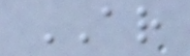AR
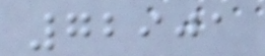72901
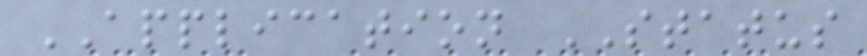APPLICATION STATUS
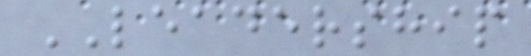LEADERSHIP
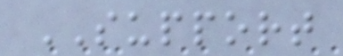SUPPORT
